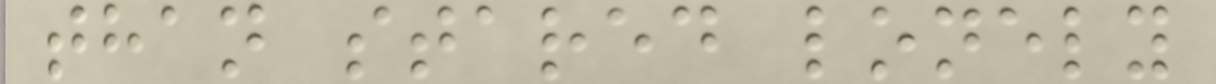than stared lonely
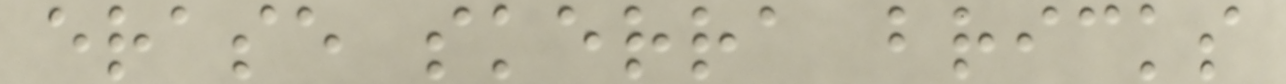erase skerra bricks
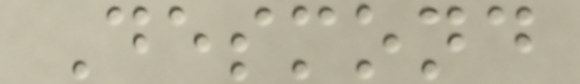Desmond
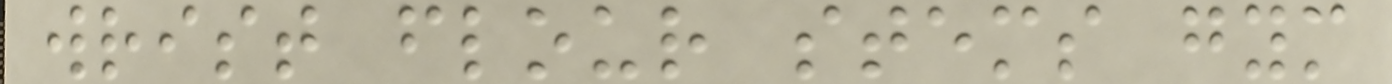wrist flour stems gym
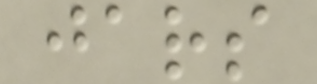jars
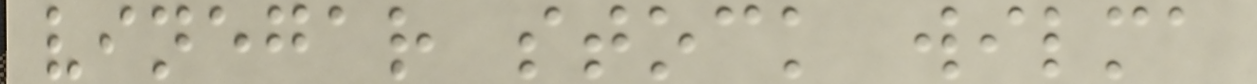vinegar stock wilma
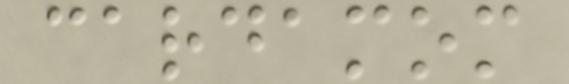cardamom
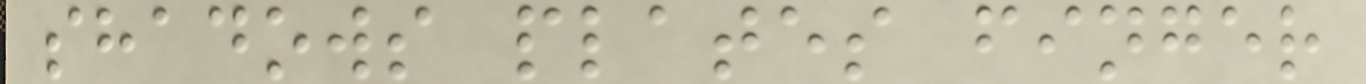shadows plates finger
